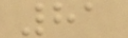81
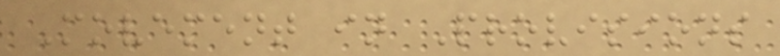Movement in Provisions
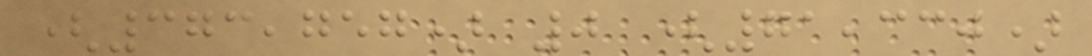(373,757) 0 (71,330)
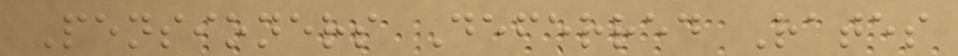Pensioners Deferred Rates
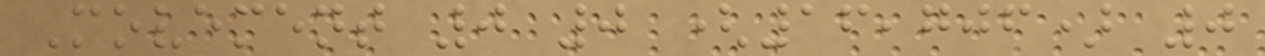Movement 0 0 (16,706) 0
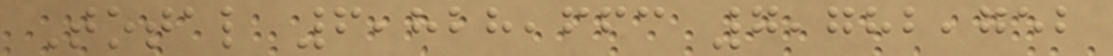Total 6,828,663 7,782,752
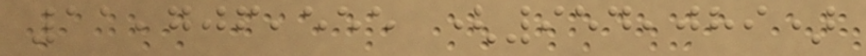11,706,555 (954,089)
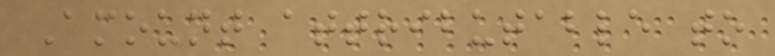Amount attributable to
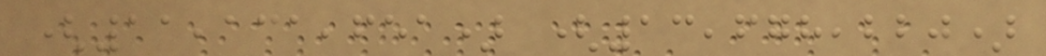(11,131,651) (13,678,220)
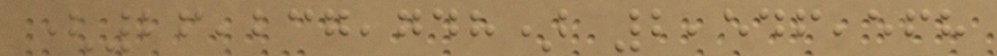(26,237,748) 2,546,568
